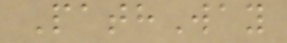PathWay
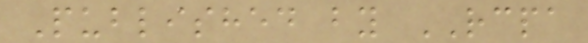Published by RCPA
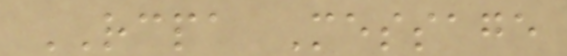RCPA Message
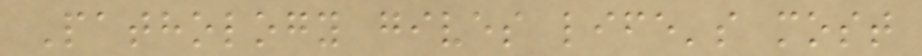Pathology gives life's most
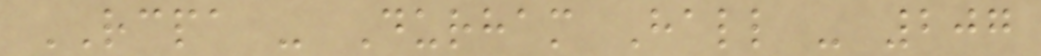RCPA - Durham Hall - 207
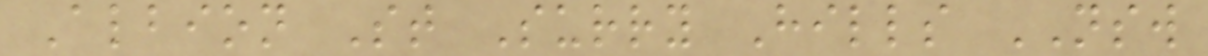Albion St Surry Hills NSW
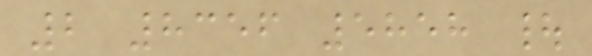2 8356 5858 |
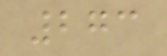273
